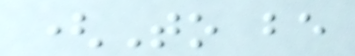(To be
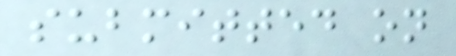submitted on
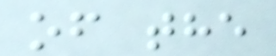of the
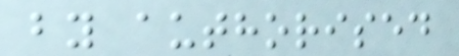by authorised
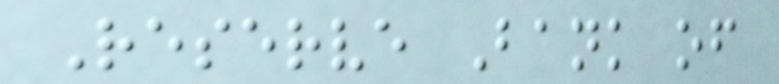Reserve Bank of
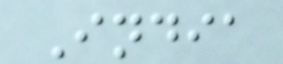India
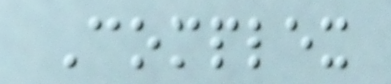Complex
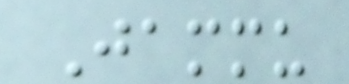Jammu
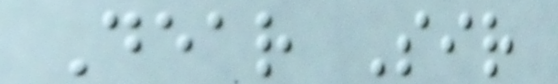Dear Sir
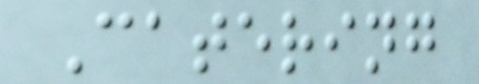Catering
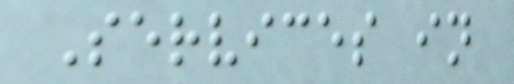Services in
